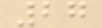27
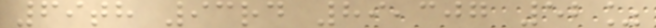69th 93rd 89,307 52%
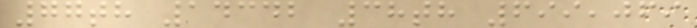77th 14342 38th 699,069
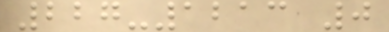227-1213 0
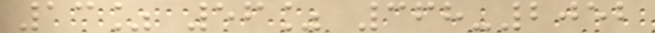13% 56% 368-2052
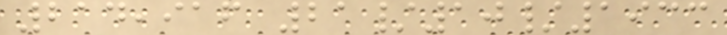214,916 21/10/1933
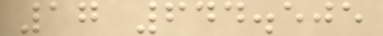17 644.505
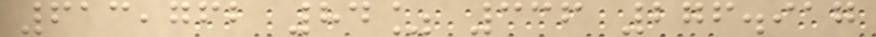613,762 84% 336 276.917
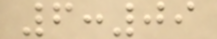6:09
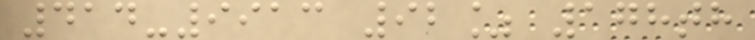414-9913 92% 178th
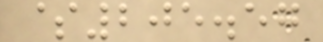$205.57
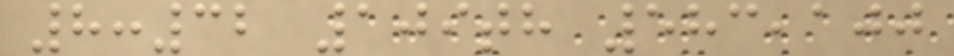8:32 109th 583,100
